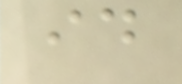id
